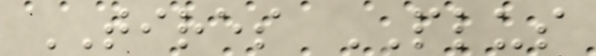TIRES PLUS
